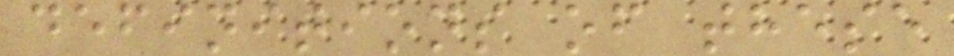definitions of these
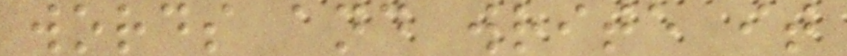words and write it
